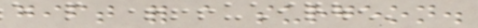gift for a surgeon.
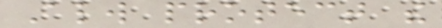Always protect the
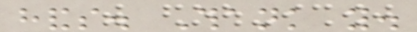hands. Thank you.
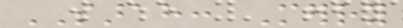SARAH: Merry
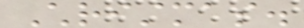Christmas.
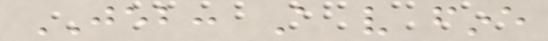JEB: A very fine
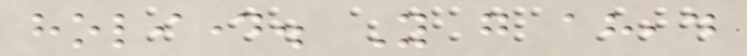holiday. You go ahead
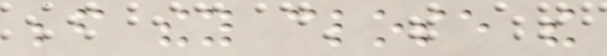before they close the
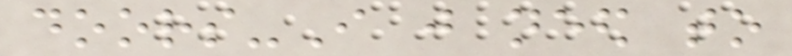doors-I just need to
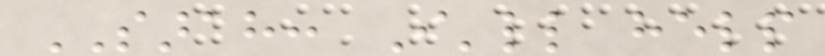SARAH: I'll help
